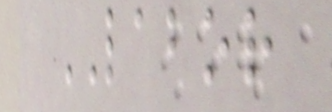LABOR
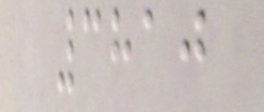3810
